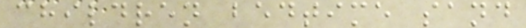children bedtime sand
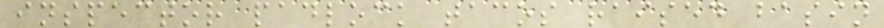inspector padlock tacos raised basin
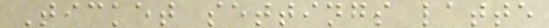Ticket settings latte
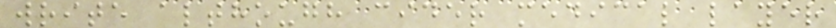write although cider medical layer
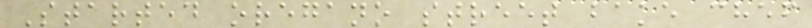Started oregano street bake chef
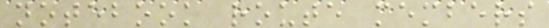notebook route members
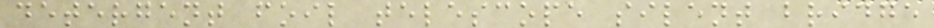detergent foil telescope silent bridge
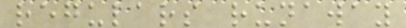regulars runaway
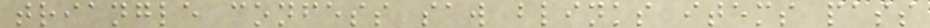triangle confess saw blinks items pass
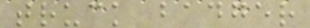truck badger
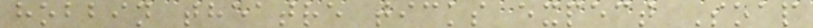hobbin theatre ticks expect Soap
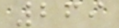269
